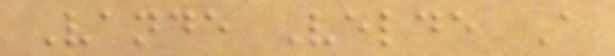Vande Velde A
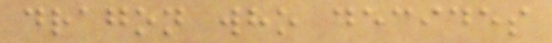dragon who decides
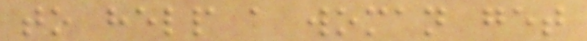to help a woman get
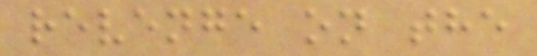revenge on the
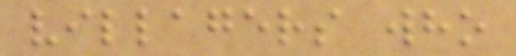villagers who
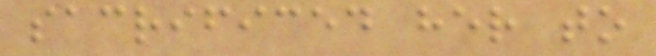sacrificed her to
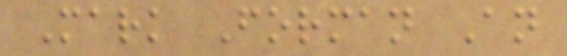Mark Forman An
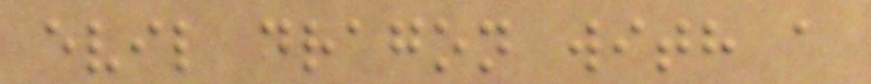evil dragon with a
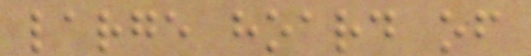large hoard of
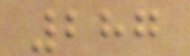287
